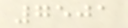7501
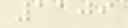1109
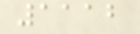1112
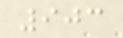903
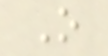O
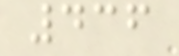436
